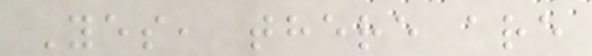Yes, there are
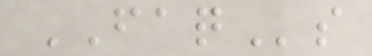FAQs
